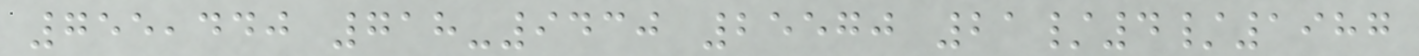755,440 718-9430 25570 21/4/1987
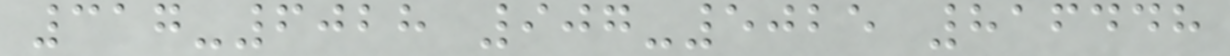317-6028 907-5025 816448
